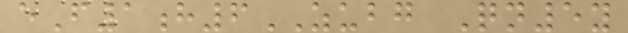eF1h6ZUBG Qn5y
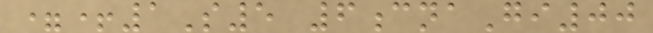=+1S5 6cnaGi00
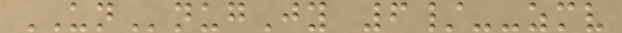UNnugJy 6/--zmv
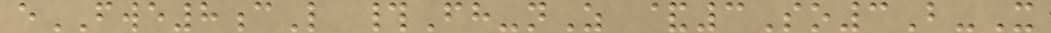eFWE8cL #Fh-nZ &3So3B-X
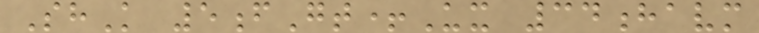ShK 5fGt+Ux 34havm
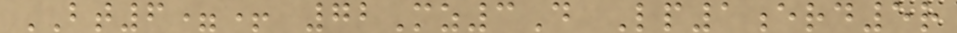BT6=+ 72Mz3D Lp1erd5r
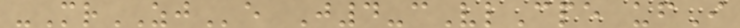-MrZJe J4-cVlCpe ufI
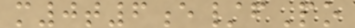m0t6e/fPo
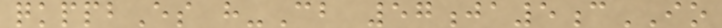qkppbEs h-Cb 57ja5cIO
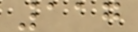117
